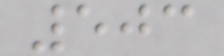503
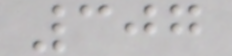307
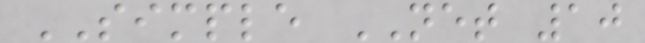SIMPLE NET 10
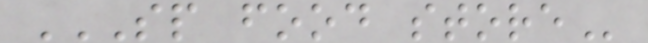SP FOOD STORE
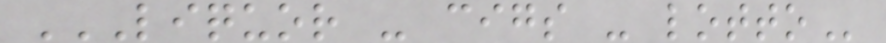LIQUOR - CIGS - LOTTO
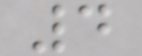4
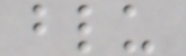blu
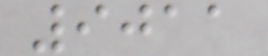9011
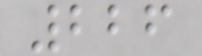226
